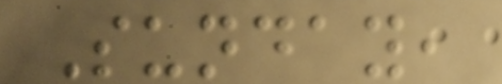Sunday,
